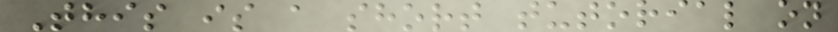This is a short tutorial on
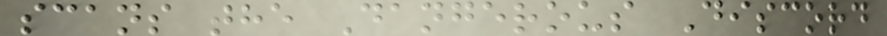scans the Dangerous Discord
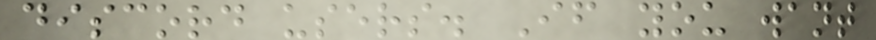discord users. If you want
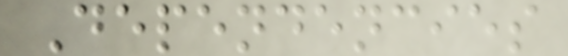Dependencies
